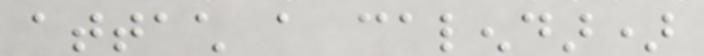attach a calendar)
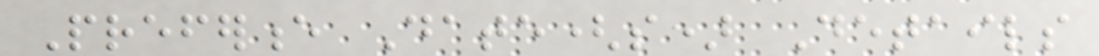Preference Date(s) Details
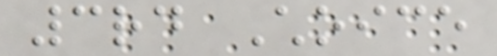3rd Choice
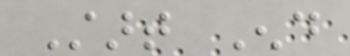Start End
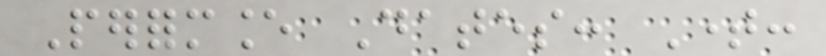Performance Dates: Time:
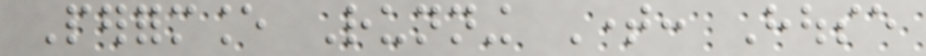Performance Running Time: House
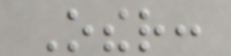Other:
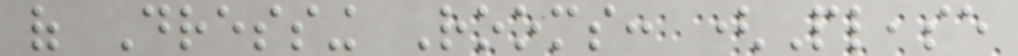of Dressing Rooms: (Please
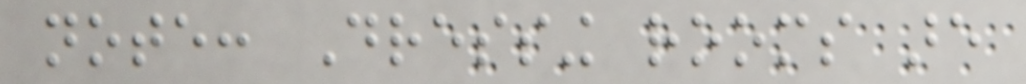note: Dressing rooms are
